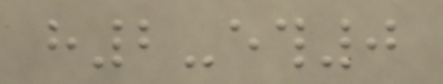h2-eth0
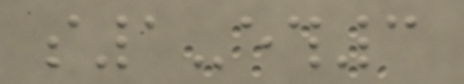s1-eth3
